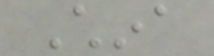China
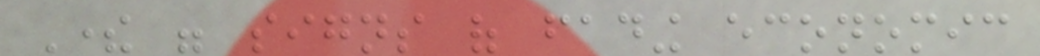There were signs of fading economic
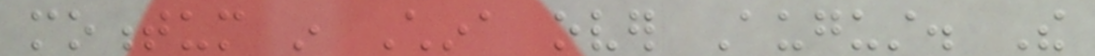momentum in China over August. The
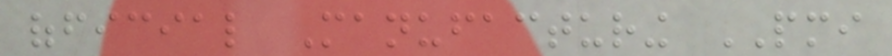official Manufacturing PMI
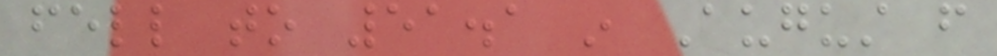fell to 51.1 in August from
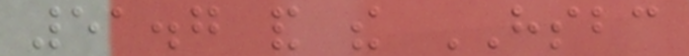51.7 and the HSBC
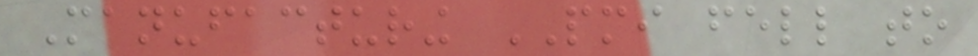Manufacturing PMI fell to
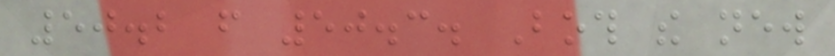50.2 from 50.3. Both the new
